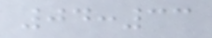04:33
